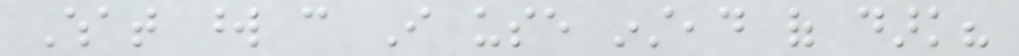What word can I use instead of dark?
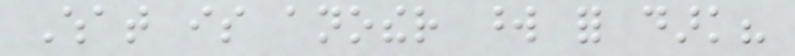What is another word for dark?
